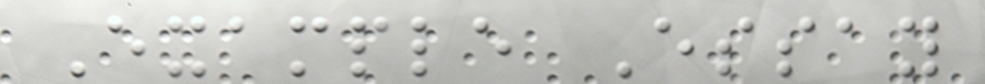Example Essay
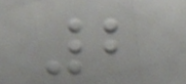2
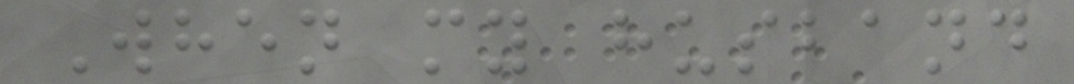When my husband
